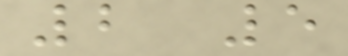2 5
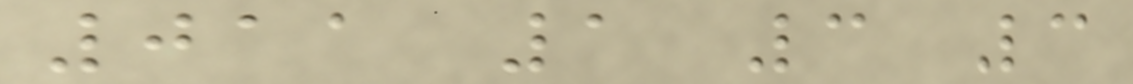011 1 3 3
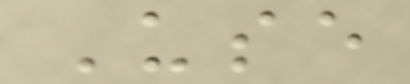Use
